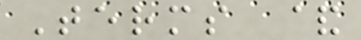Terms &
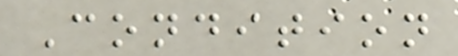Condition
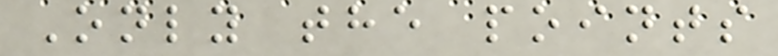Only the points
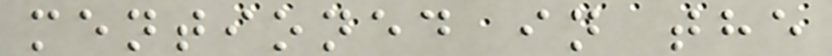mentioned in the
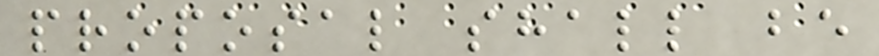proposal shall be
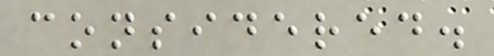considered.
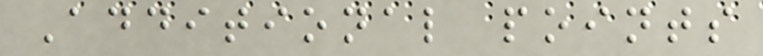Additional points
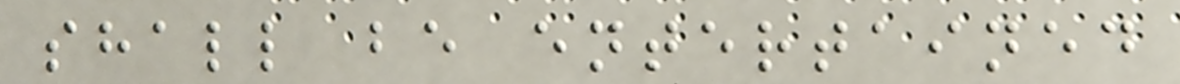shall be entertained
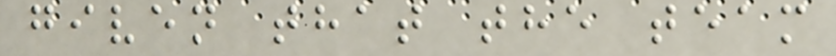given that the team
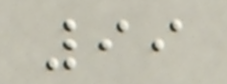99
